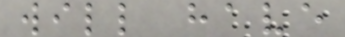will have
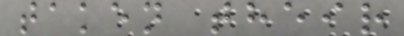taken their
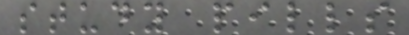study pills
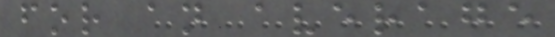for an average
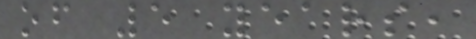of 5 years,
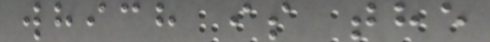which is the
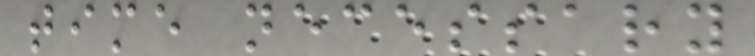time necessary
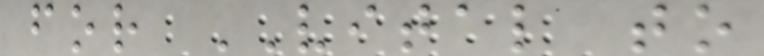for VITAL to
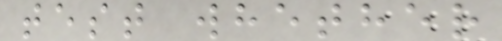test whether
